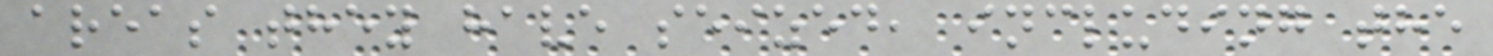areas they have seized, including the
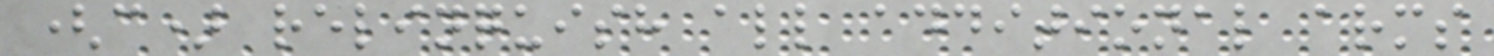(c) relinquish all additional arms
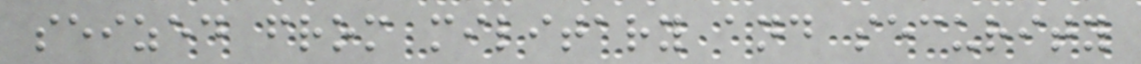seized from military and security
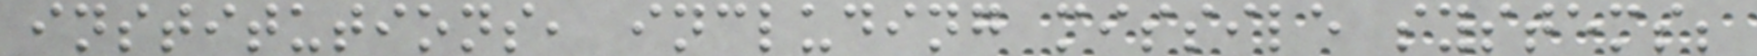institutions, including missile systems;
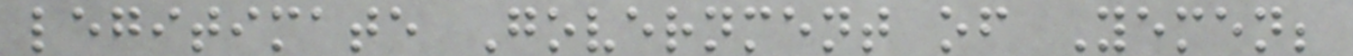legitimate Government of Yemen;
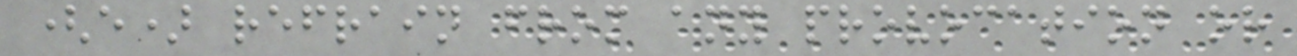(e) refrain from any provocation or
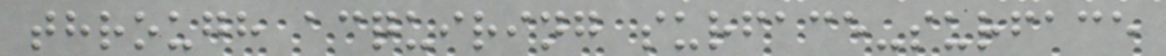through acquiring surface-surface
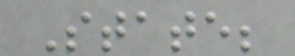State;
